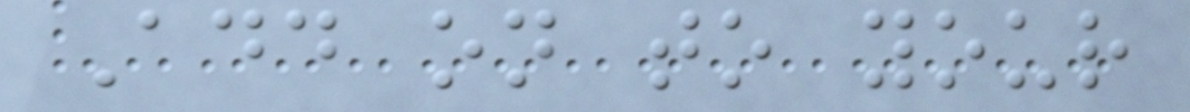Add on to your
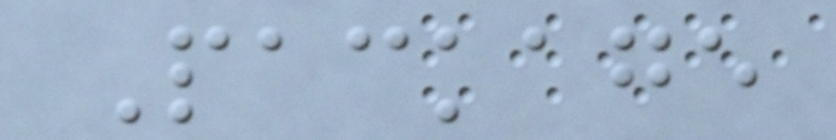Package
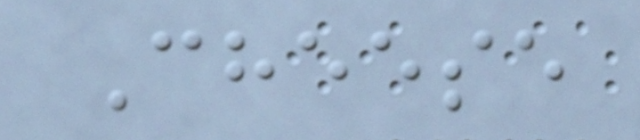Cheese
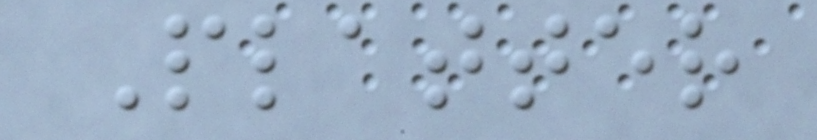Platter
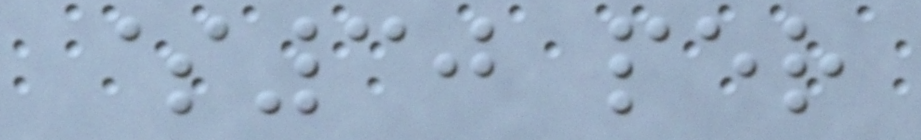$30 per
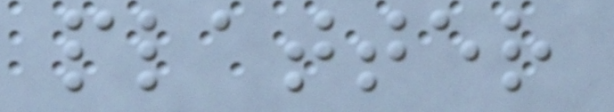platter
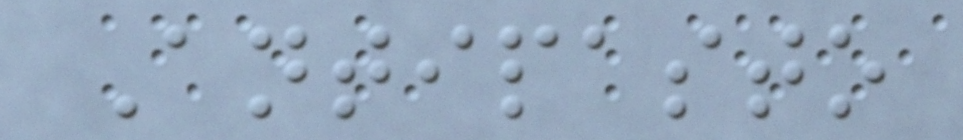Antipasto
